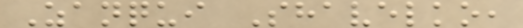Zanqui Shavelko,
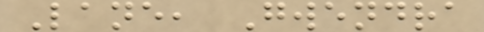Lane, Gwendra
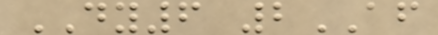DY6 2AF
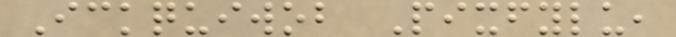Ickquiwob Pixfylu,
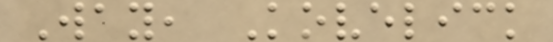Way, Kovelick
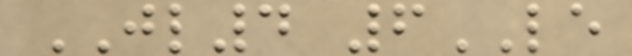JL4 6LE
